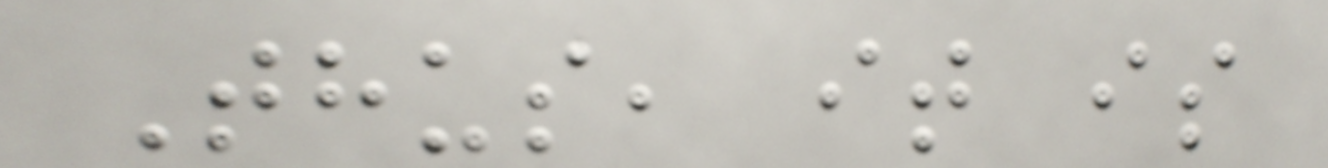Thus, it is
